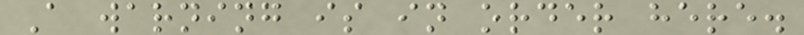A warning is in order here.
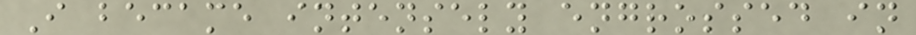I became intensely engrossed in
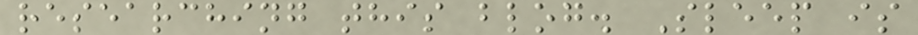researching this blog. Sleep is
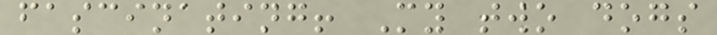fascinating! My two dogs
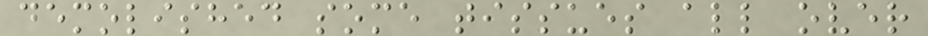demolished some tissues all over
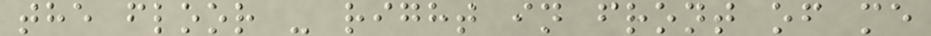the floor - right in front of me
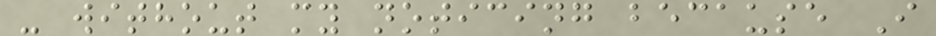- without my noticing because I
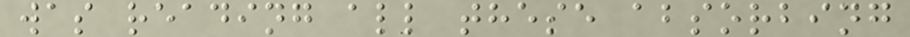was reading all these absorbing
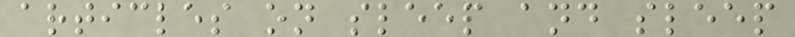articles on sleep and sleep
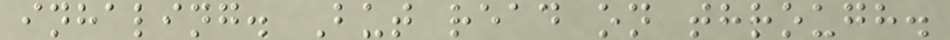inhaling. But read on through.
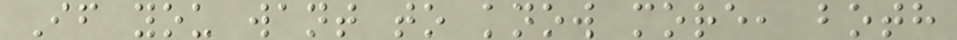If you want to know more, both
